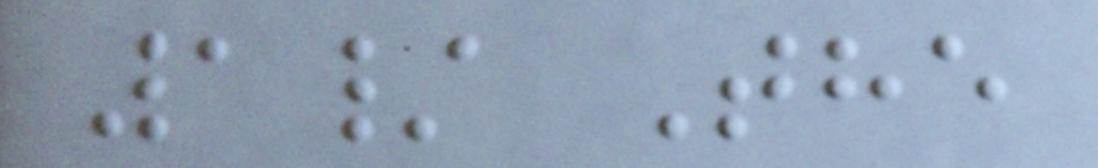1/ The
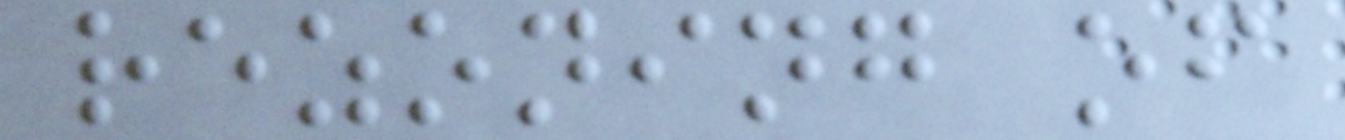rezoning of
